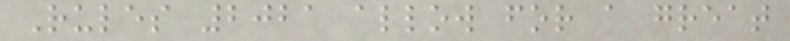Rules 2021 allow for a great
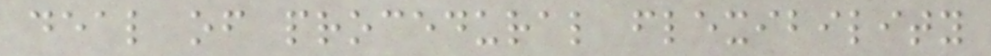deal of procedural flexibility
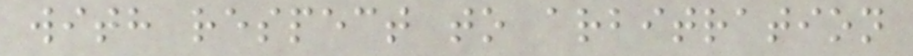with respect to arbitration
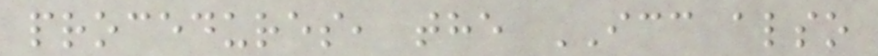procedures, the ICC also
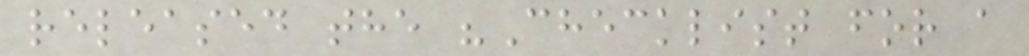released the "Checklist for a
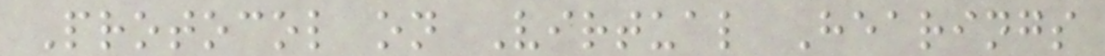Protocol on Virtual Hearings
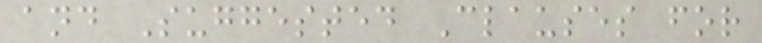and Suggested Clauses for
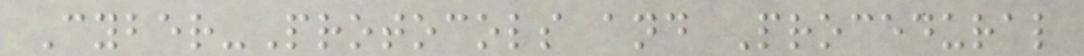Cyber-Protocols and Procedural
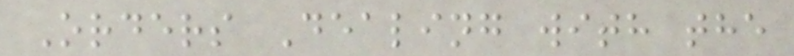Orders Dealing with the
